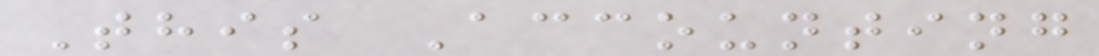This Accounting
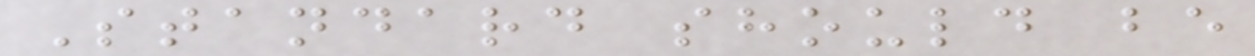Standard should be
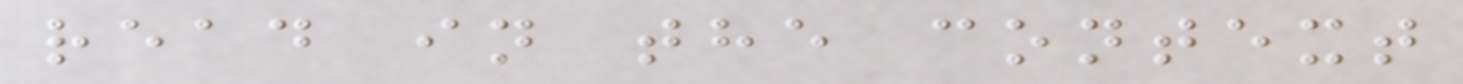read in the context
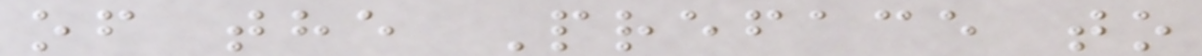of the Preface to
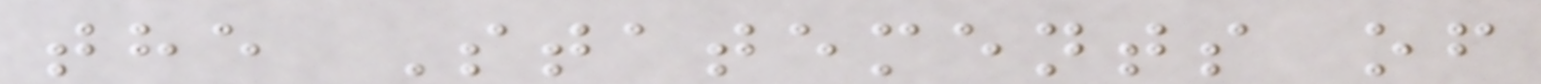the Statements of
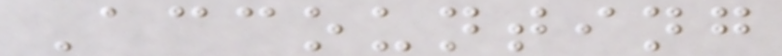Accounting
